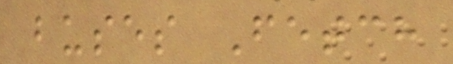buses Fetch
